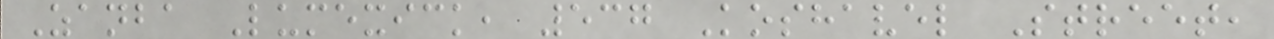Zanba Lumexick, 537 Koshavel Street,
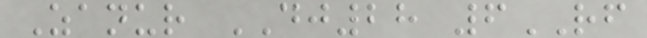Zanur DJ28 6RF
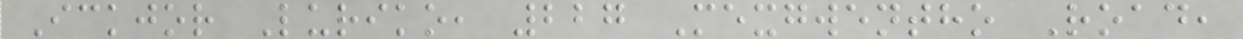Ickjor Luriko, 227 Mexgwentho Road,
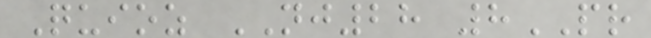Quioz NJ28 8PR
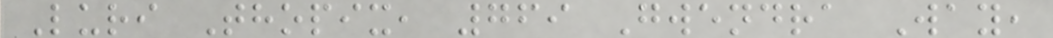Luri Thopix, 769 Gwendra Way,
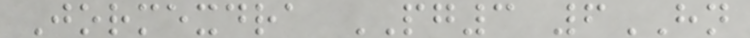Jormexdra PG3 6HN
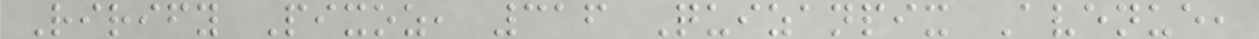Rirify Pixoz, 316 Quizanpix Avenue,
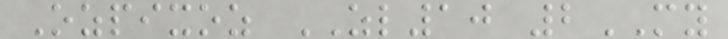Ozpixoz ZL10 2MY
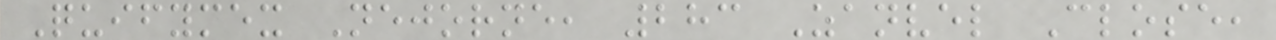Quifymex Nejorne, 283 Zanvel Close,
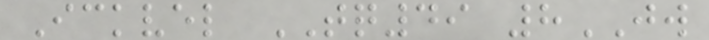Ickvel TQ49 8JW
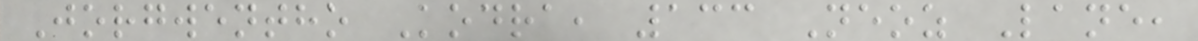Jorgwentho Kodra, 133 Neoz Lane,
